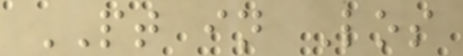PT in Los
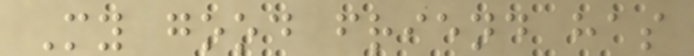My good friend has
